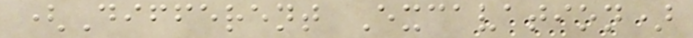(Different Excavation)
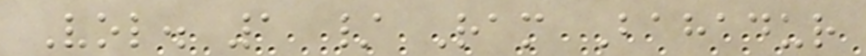Vol. 1 / Ram Bahadur
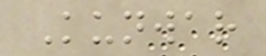Kunwar
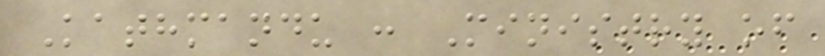Kathmandu : Ministry of
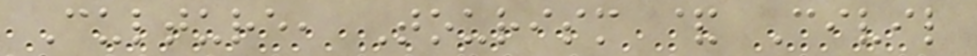Culture, Tourism & Civil
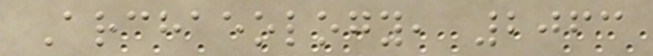Archaeology, 2063
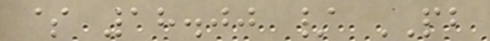$ 18.00 / PB
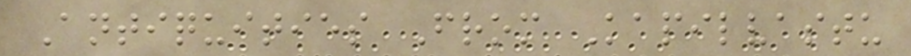Antiquities From Kapilvastu
